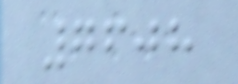7608
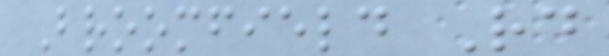Broomfield Rd
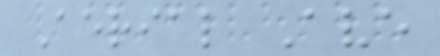Aerial Ave
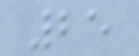25
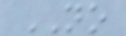NO
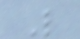L
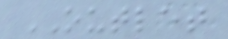OUTLET
